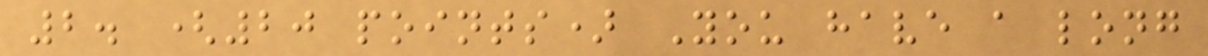2. (20 points) You have a long
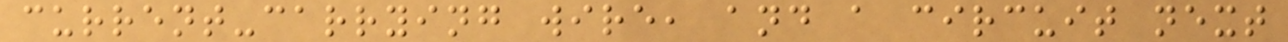current-carrying wire, and a circuit next
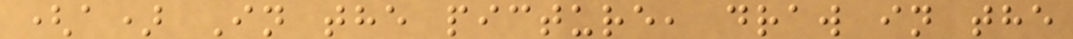(a) In the picture, draw in the
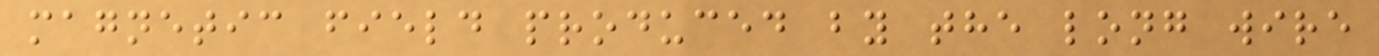magnetic field produced by the long wire
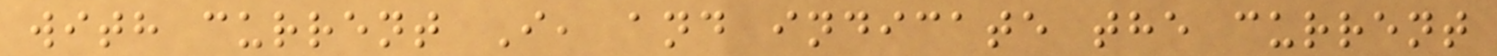with current I, and indicate the current
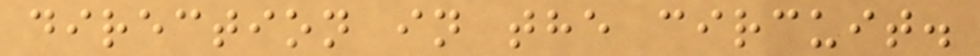direction in the circuit.
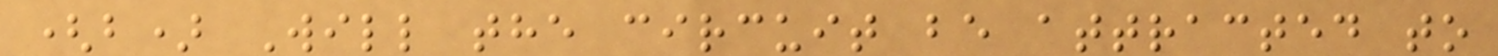(b) Will the circuit be attracted to
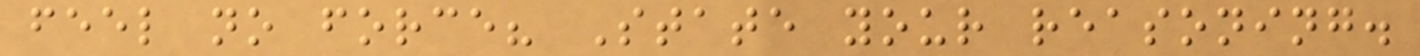feel no force? State your reasoning.
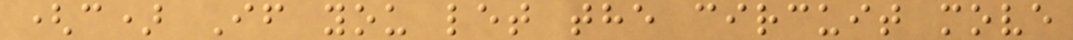(c) If you let the circuit move
